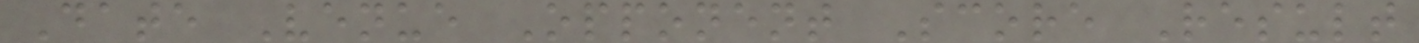Date Venue Opponent Score Result
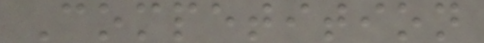Competition
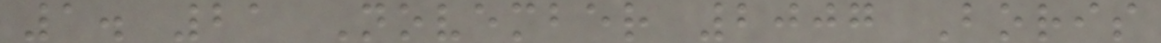1. 21 November 2007 Boris
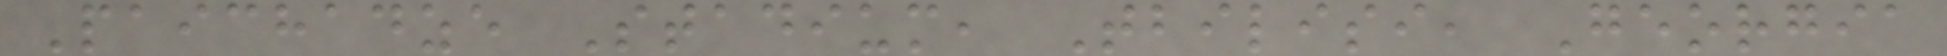Paichadze Stadium, Tbilisi, Georgia
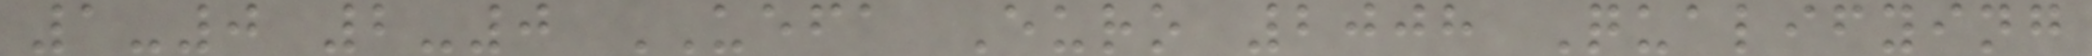1-0 2-0 UEFA Euro 2008 Qualifying
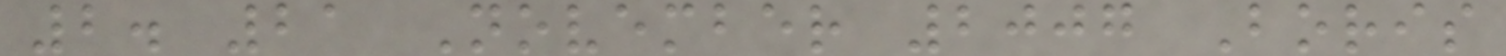2. 21 November 2007 Boris
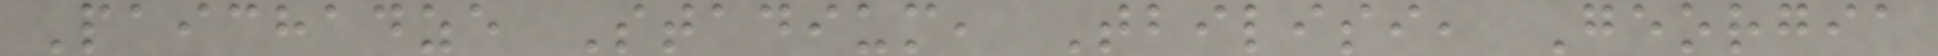Paichadze Stadium, Tbilisi, Georgia
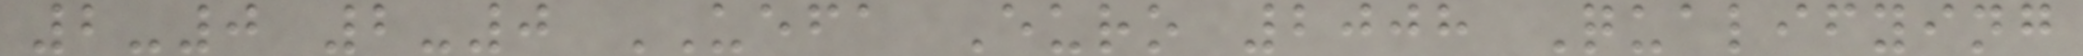2-0 2-0 UEFA Euro 2008 Qualifying
